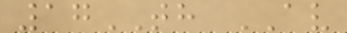17TH AV
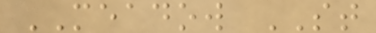MEADOW ST
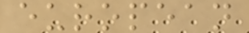european
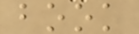book
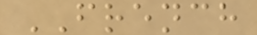FRENCH
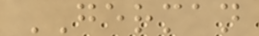GERMAN
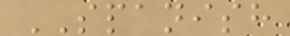SPANISH
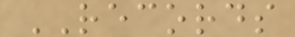RECORDS
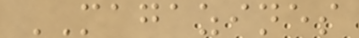MAGAZINES
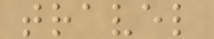travel
